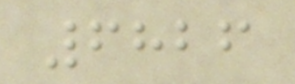6826
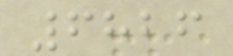6826
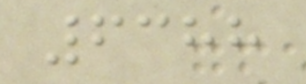6388
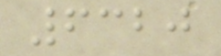6320
